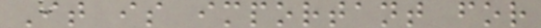It is important for
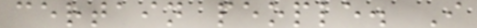certain people. I
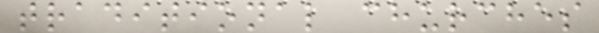traditional churches
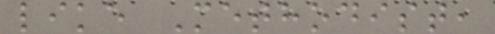like Methodist,
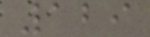129
